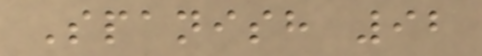Spanish 92
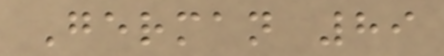German 89
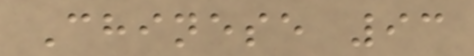Chinese 93
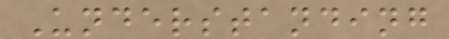Understanding
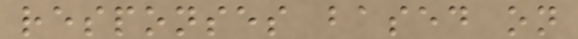responses based on
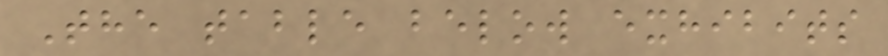The table below exhibits
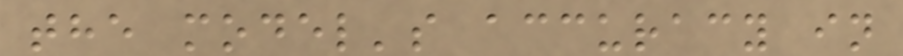the model's accuracy in
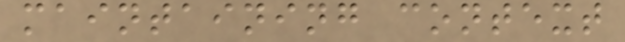maintaining context
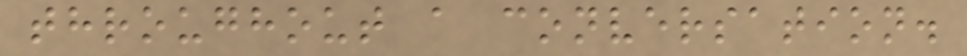throughout a conversation.
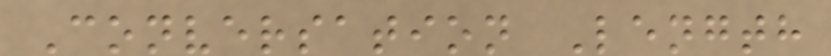Conversation Length
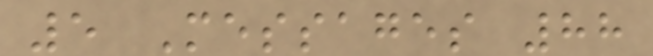5 Messages 88
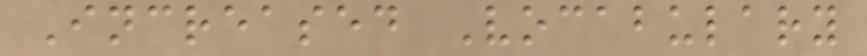Increased Vocabulary
